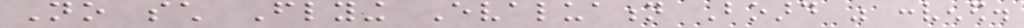No such Flying Evaluation Board was convened.
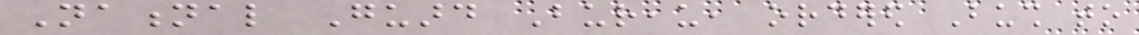National Guard Bureau, ordered Bush to
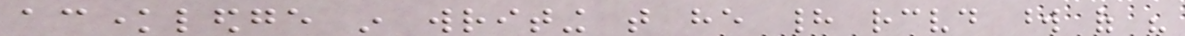acknowledge in writing that he had received word of his
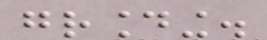grounding.
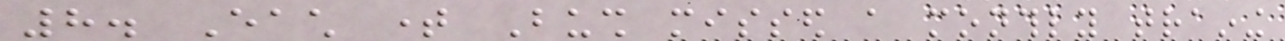8. Each time Bush missed a monthly training
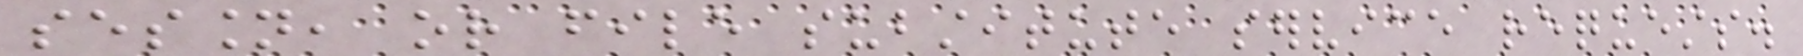session, or file substitute service requests.
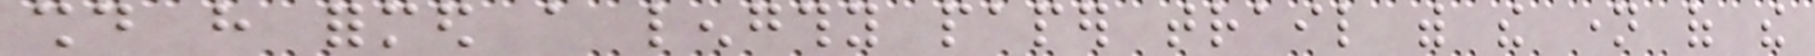should have formed a lengthy paper trail with the name of the
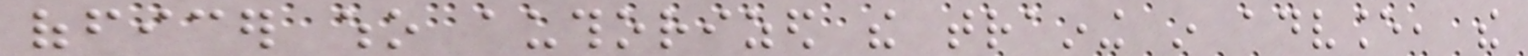officer who authorized the training in advance, the
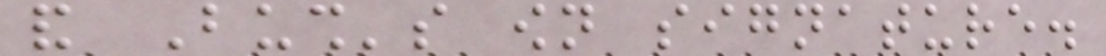and Bush's own signature.
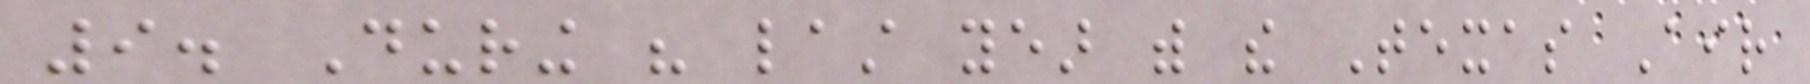9. During his last year with the Texas Air
